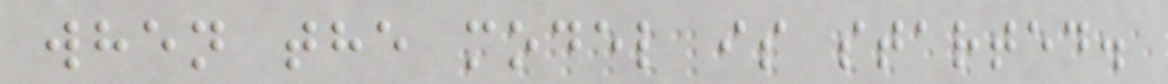when the model is started.
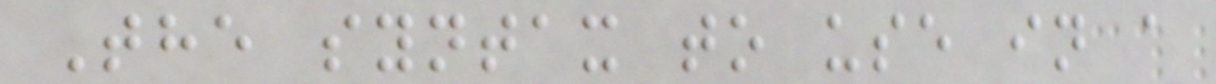The syntax to use in a
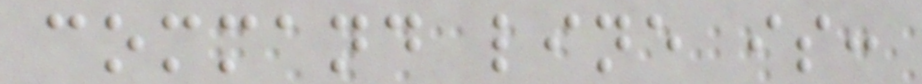command line is:
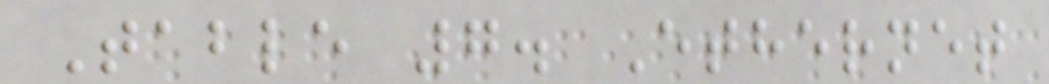Table 7. Ethernet
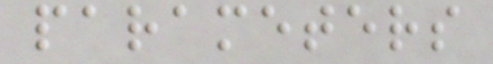parameters
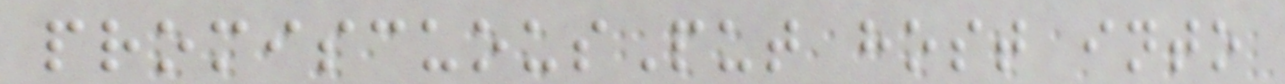promiscuousPut host into
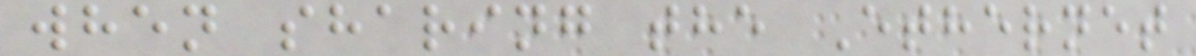when sharing the Ethernet
